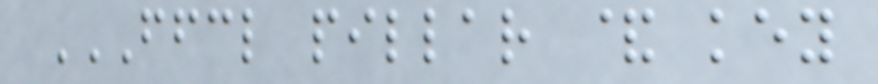FFCL PILLAR & KEY
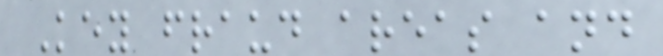Key fraud areas and
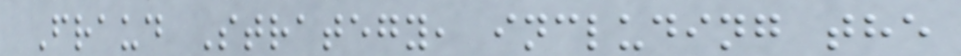Fraud Strategy, including the
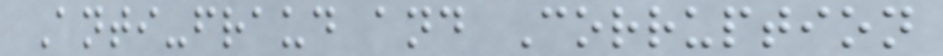Anti-fraud and Corruption
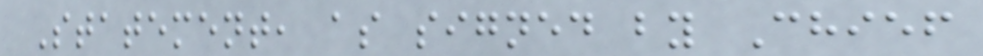Statement, as signed by Chief
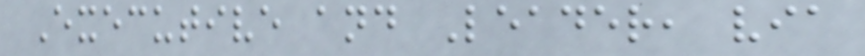Executive and Leader, via
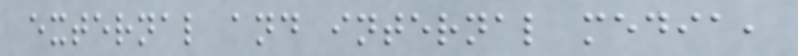external and internal media,
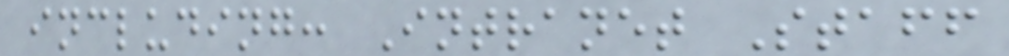including: Intranet Staff
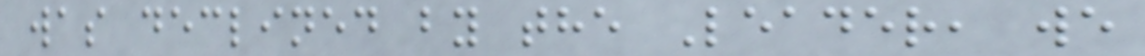was declined by the Leader, we
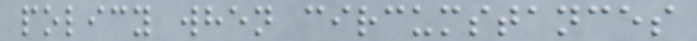policy when circumstances
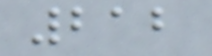212
